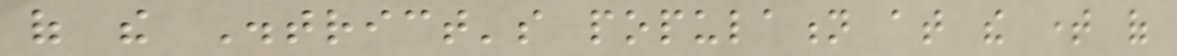of the District's population at the time of
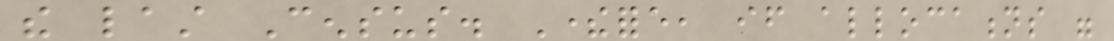the last Census. Therefore, if allocations were
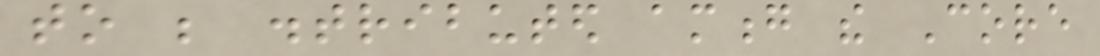to be distributed among the Core
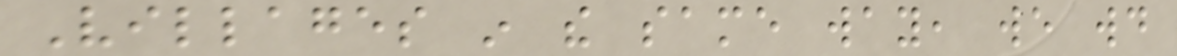Villages in the same way, we would
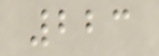223
